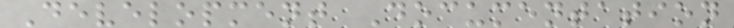Development Documentation
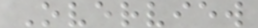Overview
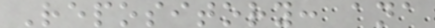Repository: ana
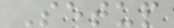Setup
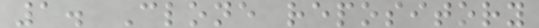1. Clone repository
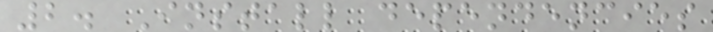2. Install dependencies
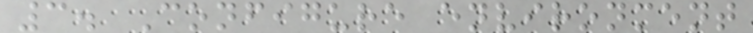3. Configure environment
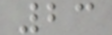23
